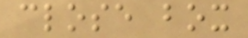close box
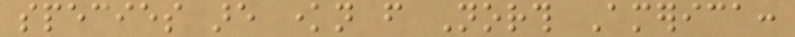species are known from North America:
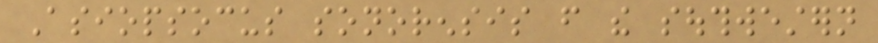Asiopsocus sonorensis from the southwestern
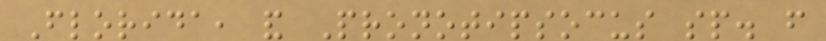Florida, and Pronotipsocus sp. from
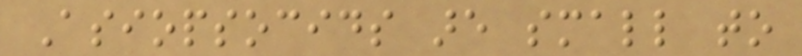Asiopsocids are small to
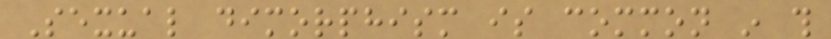Sexual dimorphism is common in this
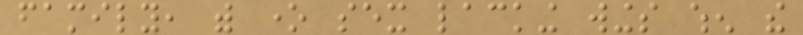family, with one sex lacking wings when the
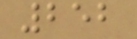252
